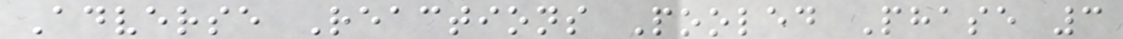Adverse Reactions Pooled Phase 3
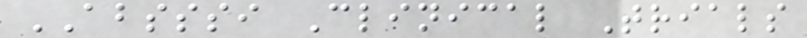ABSSSI Clinical Trials
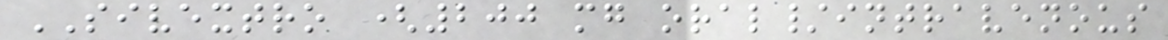SIVEXTRO (200 mg oral/intravenous
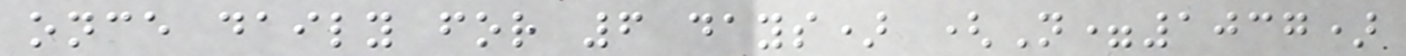once daily for 6 days) (N=1037)
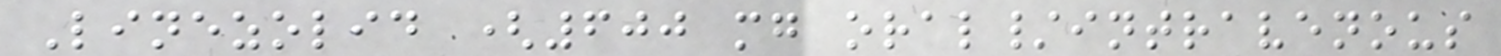Linezolid (600 mg oral/intravenous
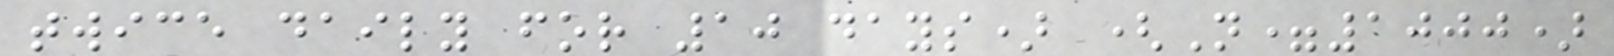twice daily for 10 days) (N=1000)
